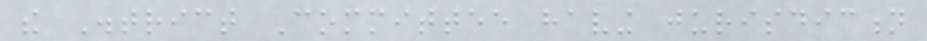the District Committee having jurisdiction
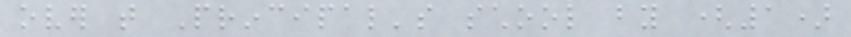over that Principal's school by (1)
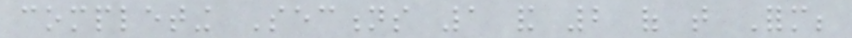completing Sections 1 and 2 of that Form;
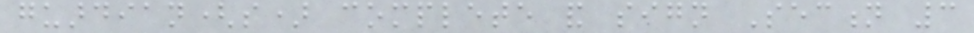guardian(s) complete and sign Section 3
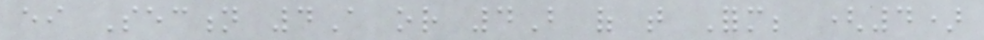either Section 4A or 4B of that Form; (4)
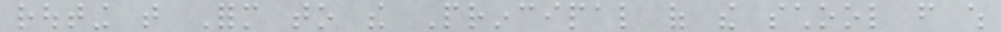routing that Form to the Principal of the school from which
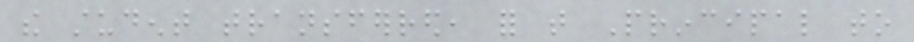the student transferred, for that Principal to
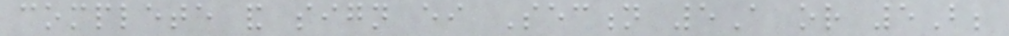complete and sign either Section 5A or 5B;
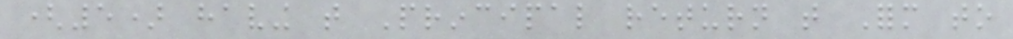(5) having that Principal return that Form to
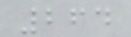264
